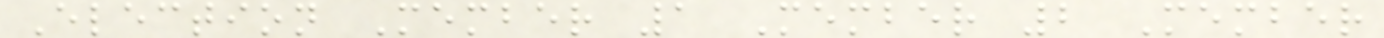Election Member 1 Member 2 Member
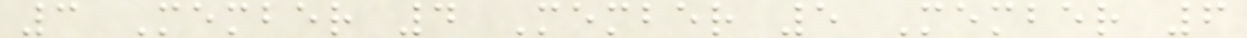3 Member 4 Member 5 Member 6
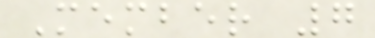Member 7
